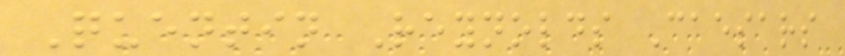Quentin Reynolds Caesars
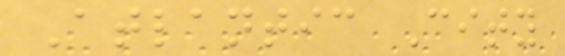Atlantic City
